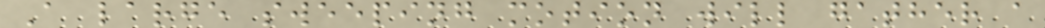A large sweeping motion will gather a
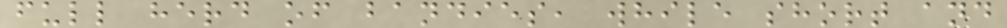full herd of bandies, while short and
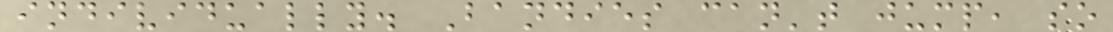individually. Bandies can't jump, so
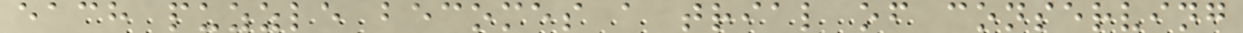each puzzle becomes a trial of conserving
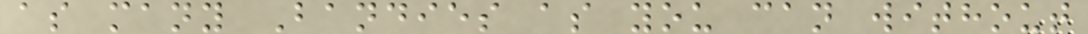as many Bandies as you can without
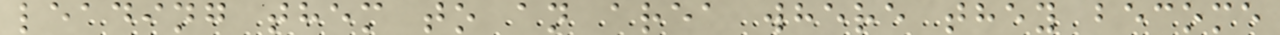leading them to an area where they become
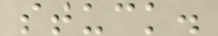stuck.
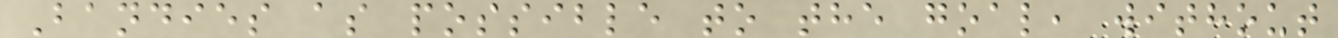Bandies as possible to the goal, without
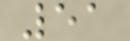51
